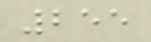255
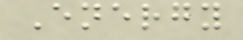Energy
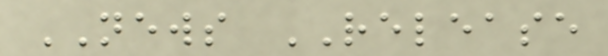NEWS RELEASE
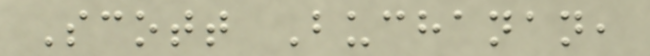Scott Buchanan,
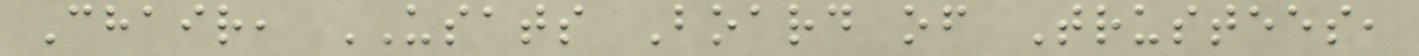Chair, USATS Board of Trustees,
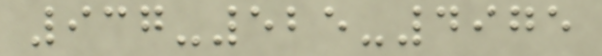937-525-4975
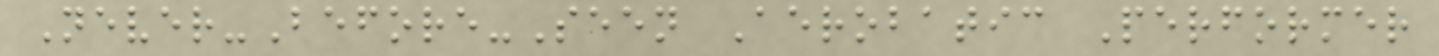Never-Before-Seen Aerobatic Performer
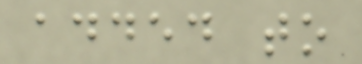added to
